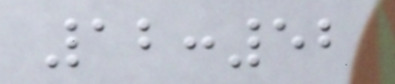12:52
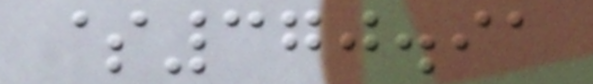$370.91
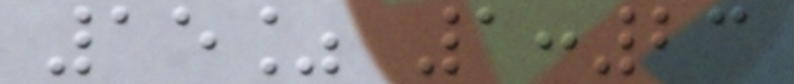15% 1:23
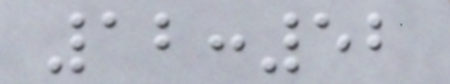12:52
